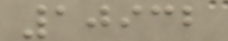10932
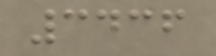3436
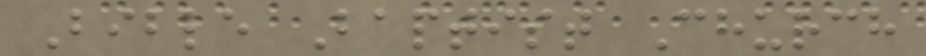Bible Baptist Church
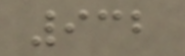932
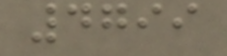4799
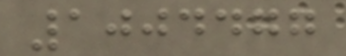1004477
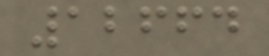12664
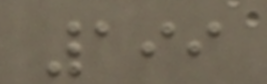199
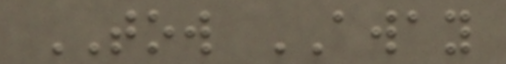TOW AWAY
